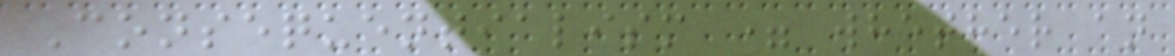Consequentialism = whether an
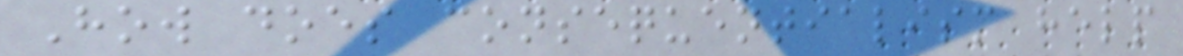How does consequentialism help
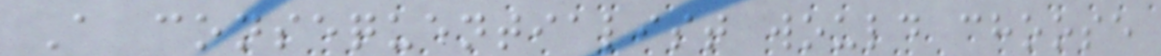A consequentialist would choose
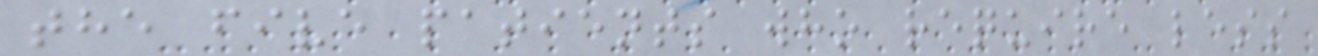the five patients who require less
